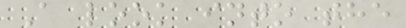A look into the
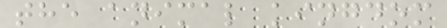the animal kingdom
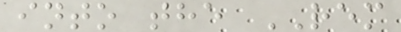into the REM
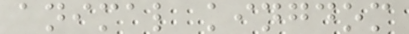animal kingdom
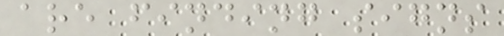are finding signs
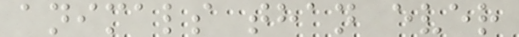animals than ever
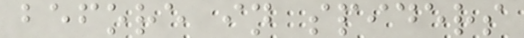before in spiders
